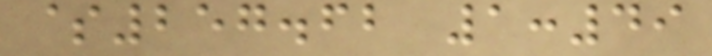$257.62 1:49
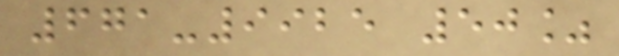671-9925 50%
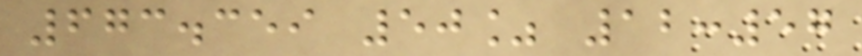673.359 50% 12:57
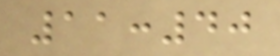11:40
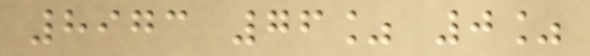8973 76% 0%
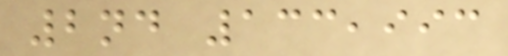2nd 133,993
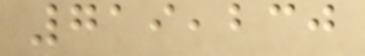719,230
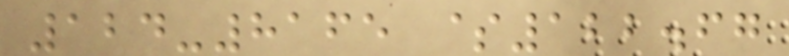124-8165 $122.67
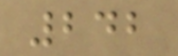242
